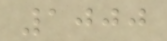1000
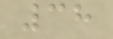38
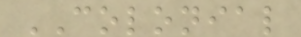COLONIAL
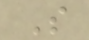S
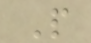P
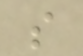s
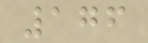176
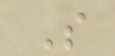S
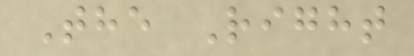The Right
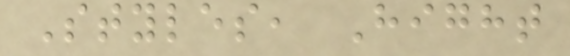Styles, Hight
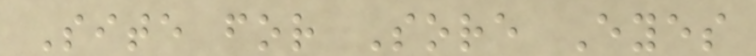Site for Sore Eyes
